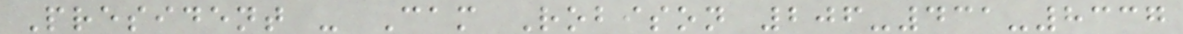President - Cam Robison 206-431-8337
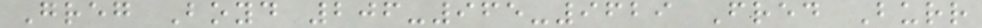Greg Boyd 206-965-9629 Fred Burr
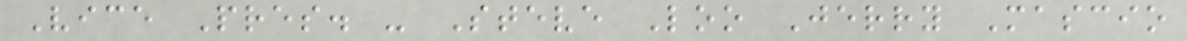Vice Pres. - Steve Loo Jerry Mascio
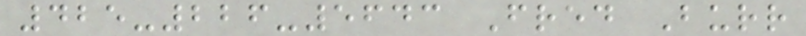425-226-5643 Fred Burr
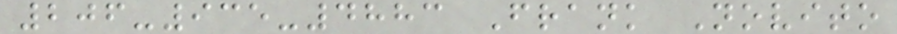206-935-4883 Frank Novito
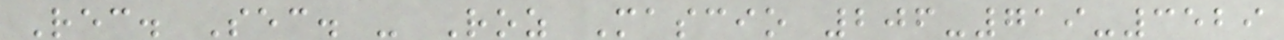Rec. Sec. - Roz Mascio 206-719-3529
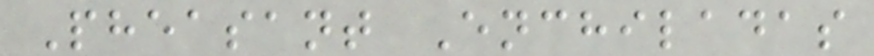Pheasant Enchiladas
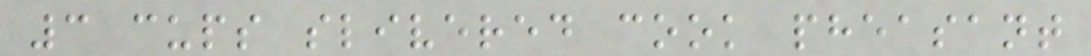3 cups slivered cook pheasant
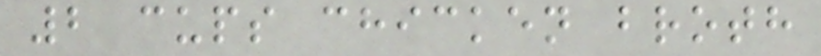2 cups chicken broth
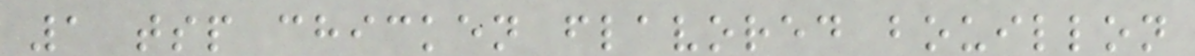1 tsp chicken flavored bouillon
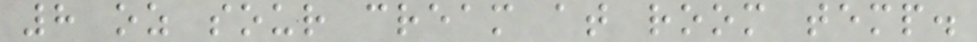8 oz sour cream at room temp.
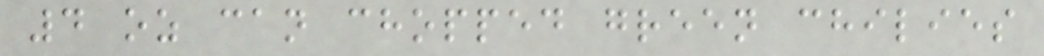4 oz can chopped green chilies
